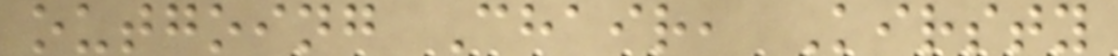outgoing Chair, Kirsty
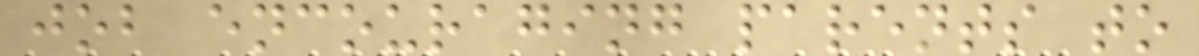job encouraging parents to
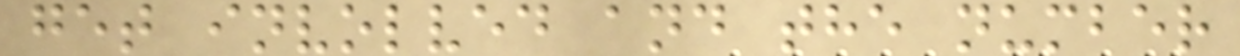get involved and the number
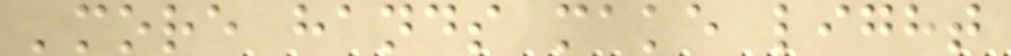'more hands make light
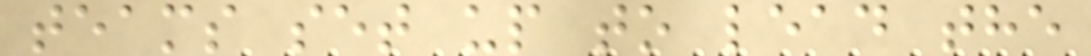teams set up to lead the
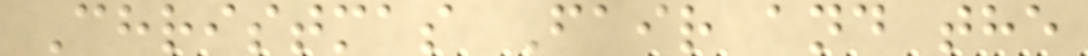Christmas Fair and the
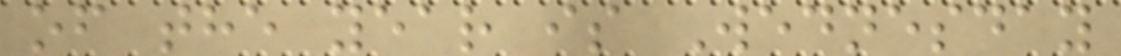of the year is Wednesday
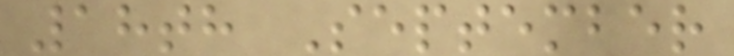18th September
